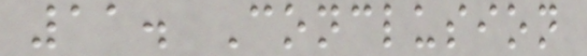11. Conclusion
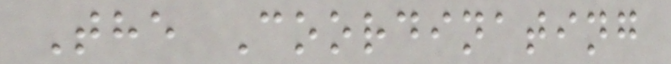The Coordinating
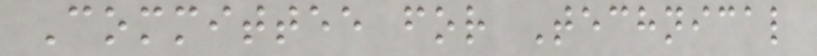Committee for Technical
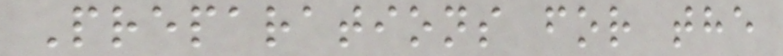Preparations for the
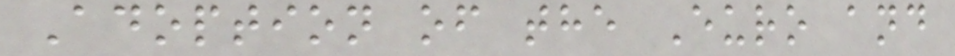Adoption of the Euro and
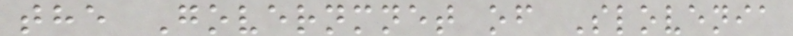the Governmnet of Slovenia
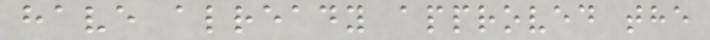have already approved the
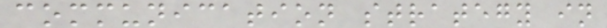communication strategy in
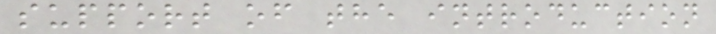support of the introduction
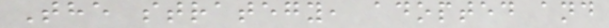The strategy, adopted and
